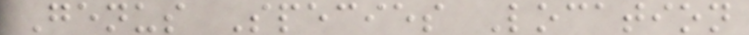Genus Species Location
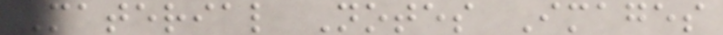Material Notes Images
